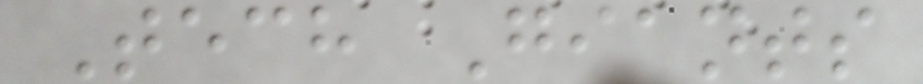Tech Giants
